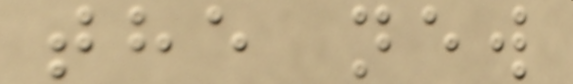the new
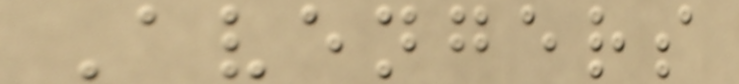Avengers
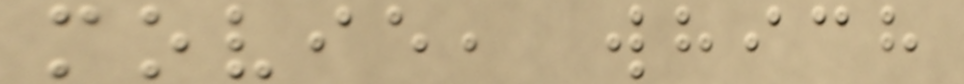movie, which
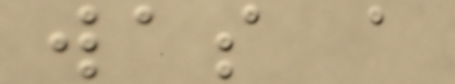was a
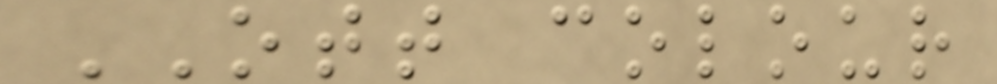OTT colour
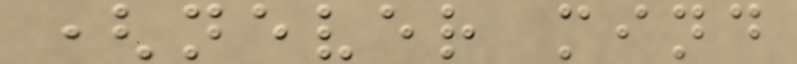(never mind
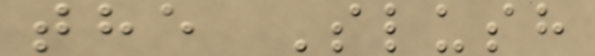the Slush
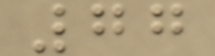77
